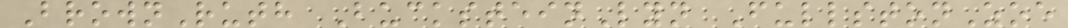BrownRuth BucksteinLyn FullstonZoe
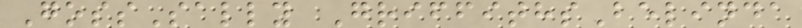GossSally GriffithsBelinda
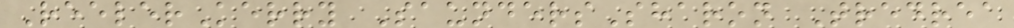ReelerKerry SaundersSharon Tredrea
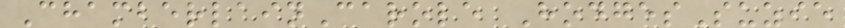ChamberlainCarole HodgesSuzie
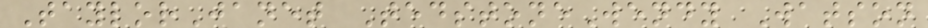TaylorJanet TedstoneWendy Watson
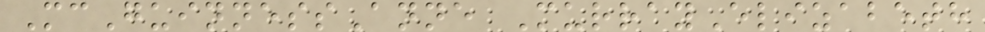McGuinnessAnne MurrayElizabeth
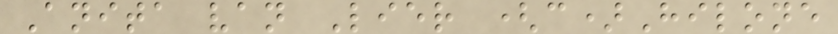Anita van Lier (c)Hilone
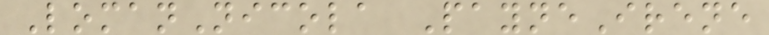LomanNicola PayneIrene
